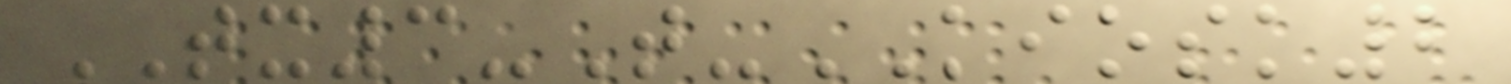TX3-T-KIOSK2
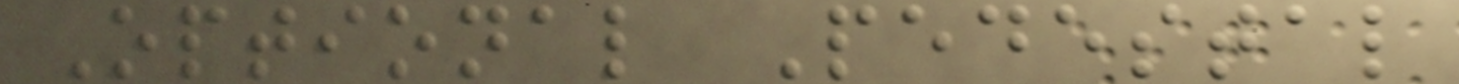Optional Pedestal
